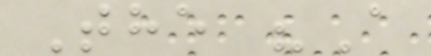The "A
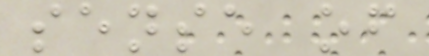sense of
